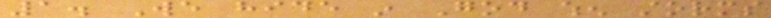1. We hide in God when storms
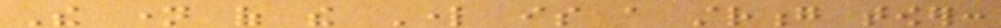The name of the Lord is a strong tower:
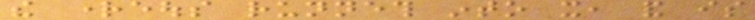the righteous runneth into it, and is
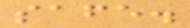safe.
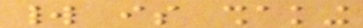world is shaking
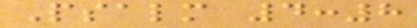Psalm 4:8
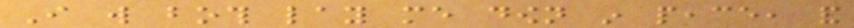I will both lay me down in peace, and
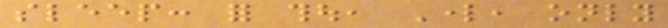sleep: for thou, Lord, only
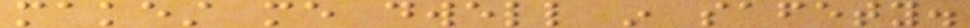makest me dwell in safety.
